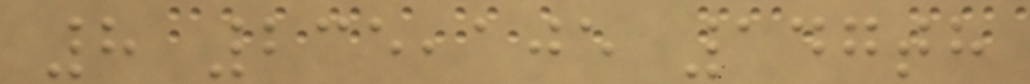8 235,105 147th
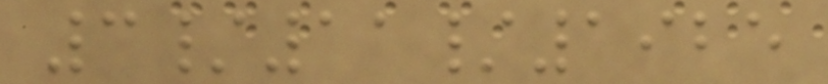3/11/1925
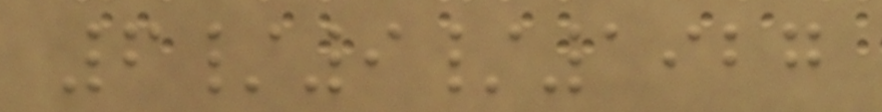6/9/1927
